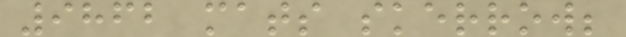9862 mats skerrow;
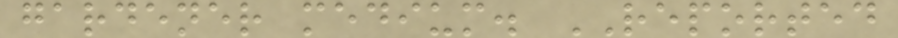gardener medium. REPORTED
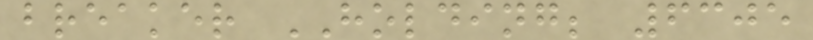breaker HOLDING; 6305
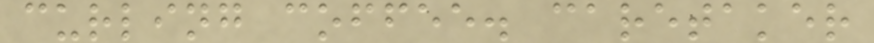curling coffee. caretaker
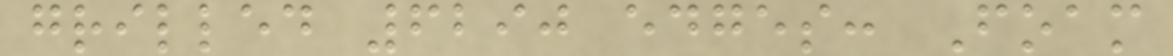grilled 6290 edges: Foam
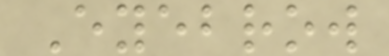Eyebrow
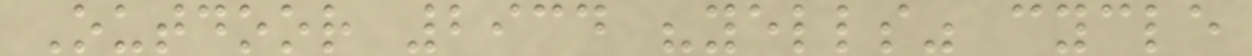Outdoor 2934 "yells" cycle
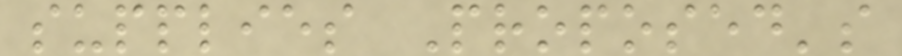supplies Proposed's
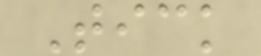Tick
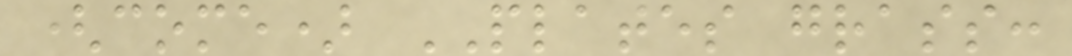(come) PLATES grass:
